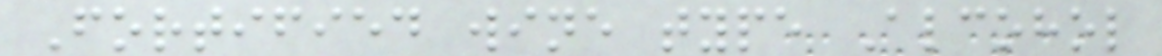Fortified wine type Alcohol
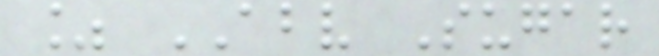% ABV Sugar
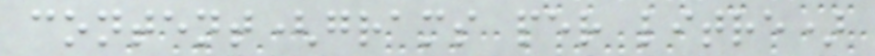content(grams per litre)
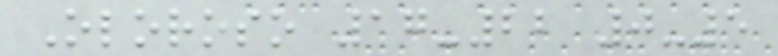Oloroso 17-22 0-5
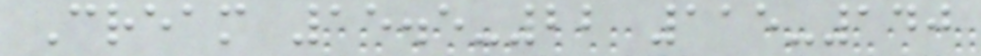Cream 15.5-22 115-140
